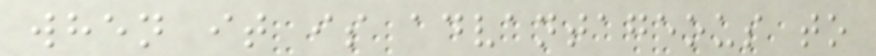when it is advantageous to
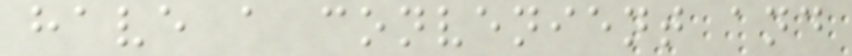have a convenient and
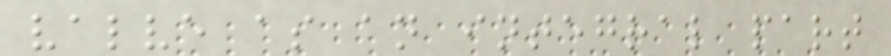valve as an integral part
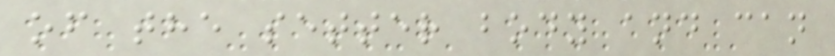of the setter body and can
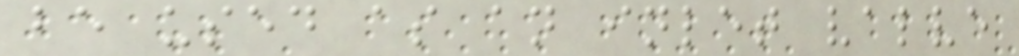be used as an inlet valve
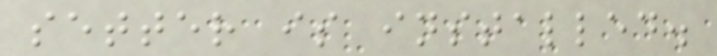setter is installed.
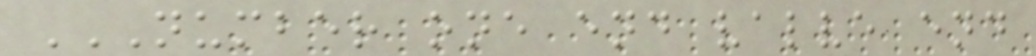NUMBER ONE END VALVE END
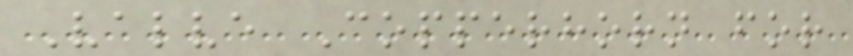Valve Copperhorn for
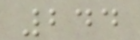244
